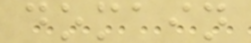domain
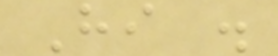Hi .
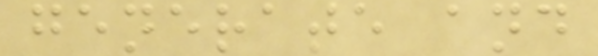generate and
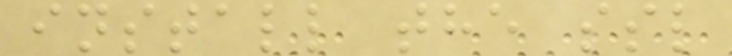install the ssl
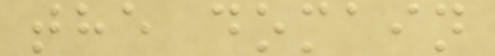the domain
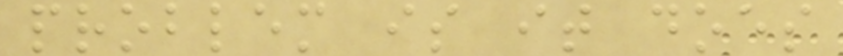problem is it does
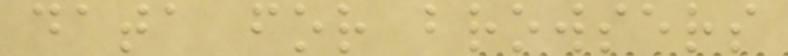data for browsers
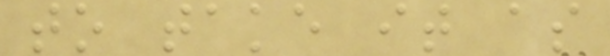to take it as
